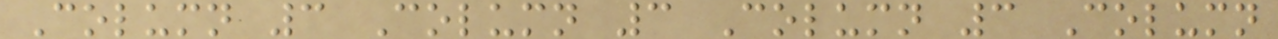Column 3 Column 3 Column 3 Column
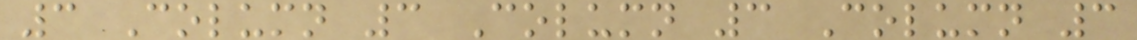3 Column 3 Column 3 Column 3
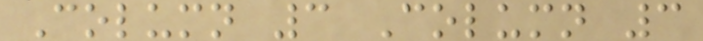Column 3 Column 3
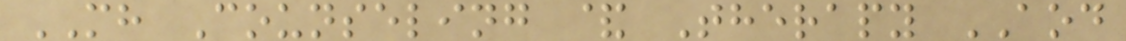MH Counseling & Therapy AOD
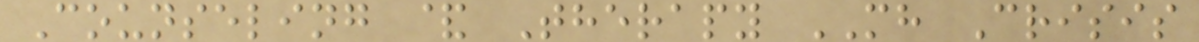Counseling & Therapy MH Crisis
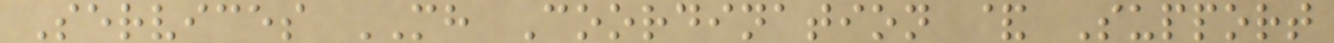Services MH Coordination & Support
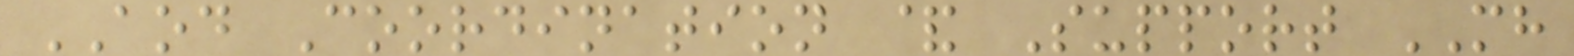AOD Coordination & Support MH
